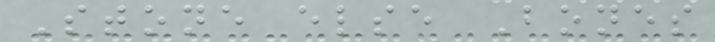Stone else Bones
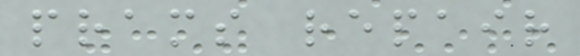prams repair
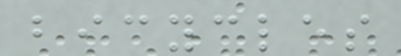bicycles
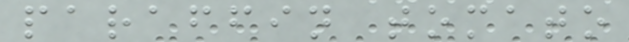paraffin tomato
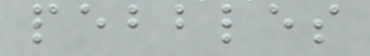pebbles
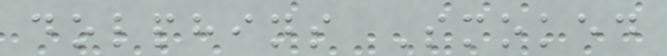dolphins Smoked
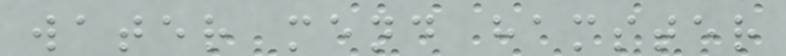water mend hamster
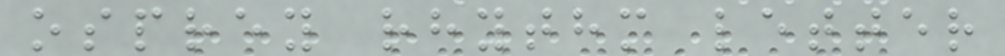osprey rhythm letter
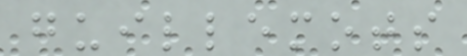guillemots
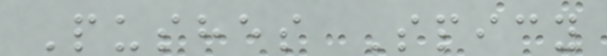Pushes Spicy
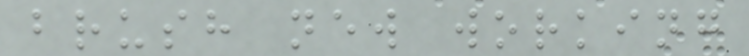brush new working
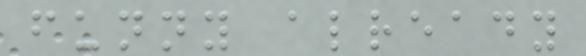funny already
